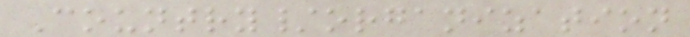Country/organization
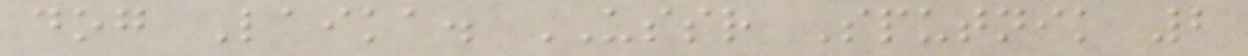dog Laika. USSR Sputnik 2
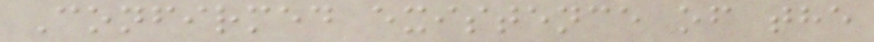Confirmed existence of the
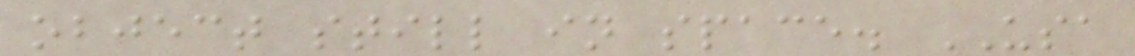object still in space. USA
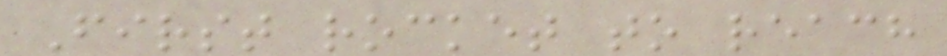First rocket to reach
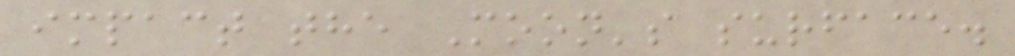impact the Moon's surface.
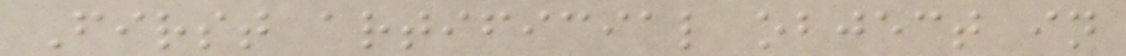First artificial object in
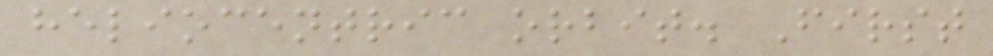heliocentric orbit. First
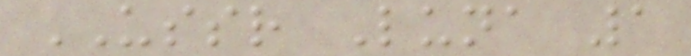USSR Luna 1
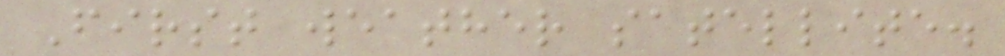First weather satellite.
